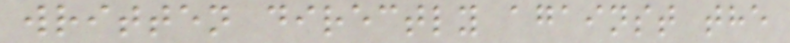written directly against the
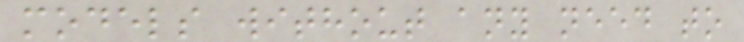models without any need to
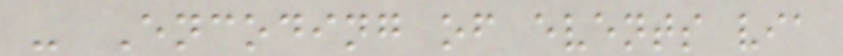- Encoding of events via
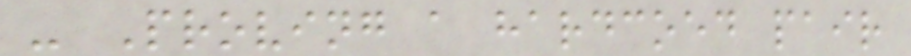- Proving a hardcoed pair
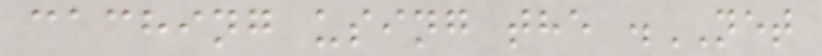caching using the .NET
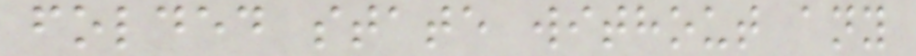folded state without any
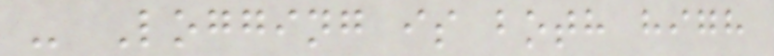- Logging is both high
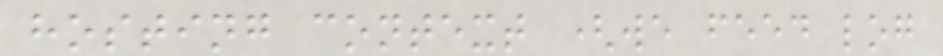hosting context (we feed log
